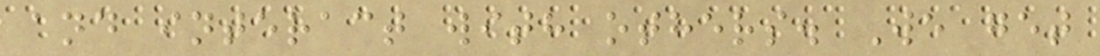and interact with others. We get
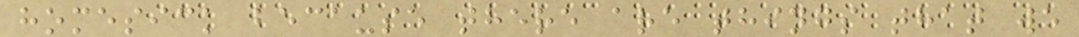homesick because there are things that we
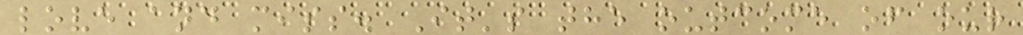love and miss. It's the outcome of our
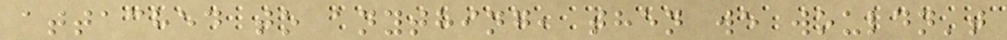attached to anything, then we wouldn't
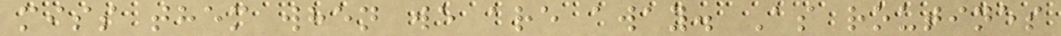miss them when we are away. As routines
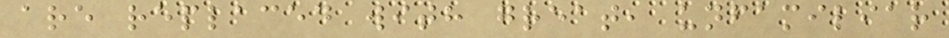are replaced with great, unfamiliar
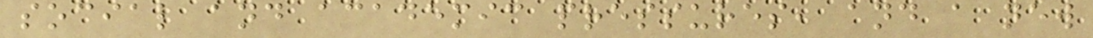social and academic pressures, and a new
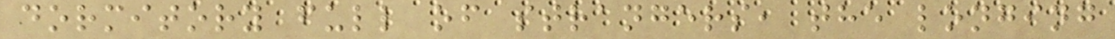dormitory full of strangers, the longing
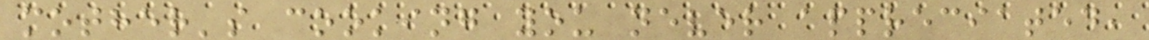mother's cooking you never appreciated,
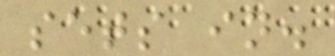sets in.
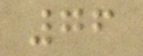76
